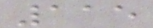115
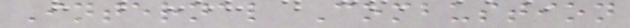Internal Combustion
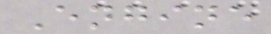Engine
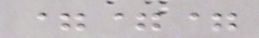===
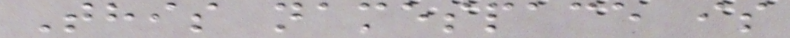This namespace is
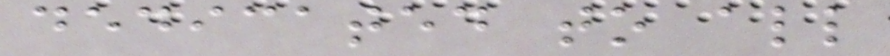dedicated to all
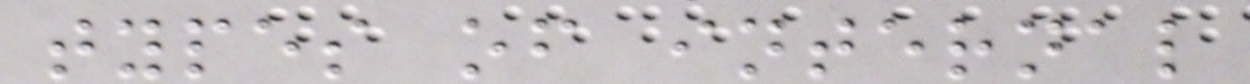types of internal
